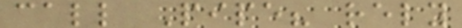call Pipe? rely
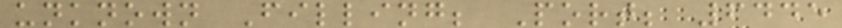unknown Filling; Port; 6445
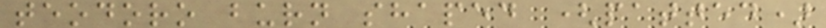teodoro burn shaped (patted)
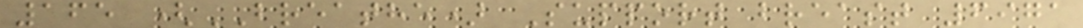165 (BREATHE) Support breast 6971
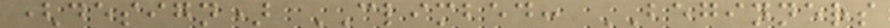(design) CLIMBED: BEGINNERS
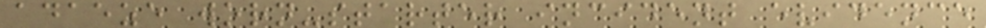adaeze worn-starter incident evidence
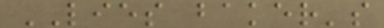LIES baker's
